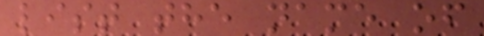list the name of
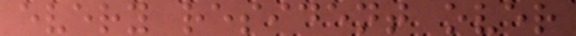every resident over
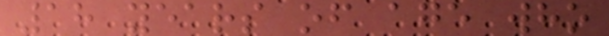18 years of age who
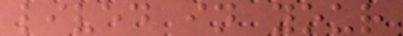lived in your
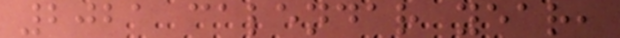2021 calendar year,
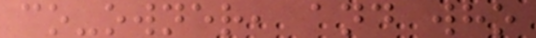co-owner, and who
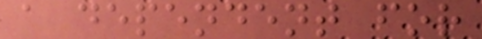a dependent for
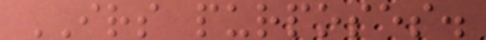IRS purposes.
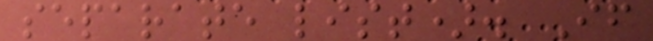separate list). If
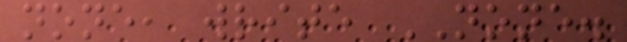none, write NONE.
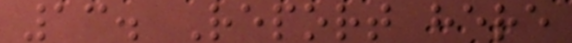13. Report here
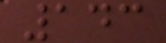143
